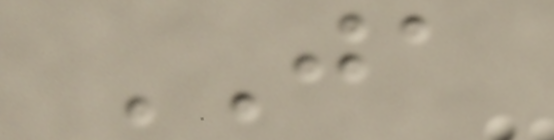JA
